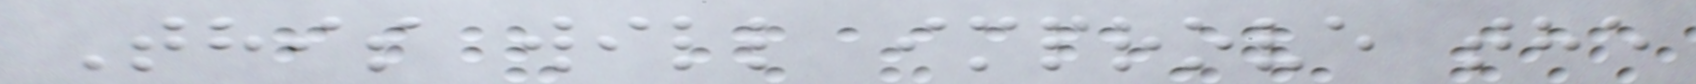This will improve the
